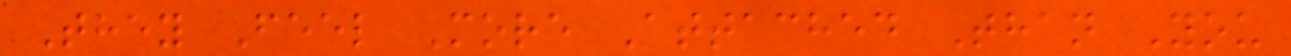They Feel More Attached Than You
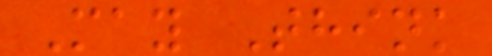May Think
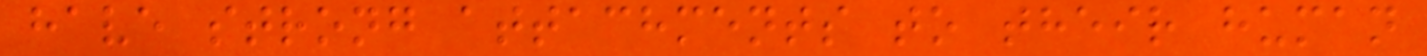have strong attachments to their human
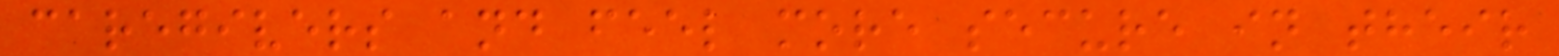caregivers and feel more secure in their
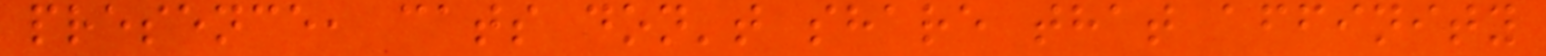presence, cats don't share that affinity
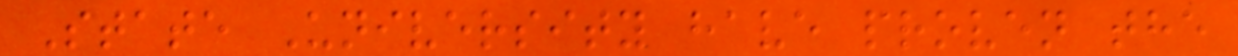State University have proven the
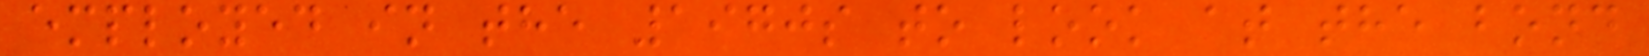employed in the 1970s to look at the bond
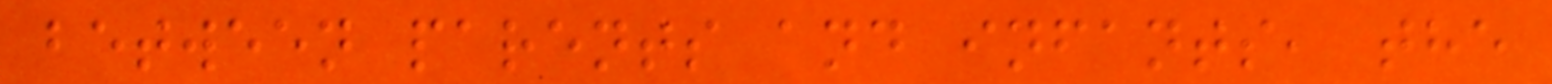between parents and infants, the
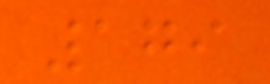179
